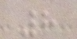8
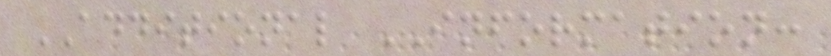ADDITIONAL INFORMATION:
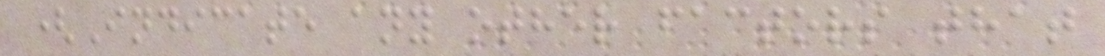(Indicate any other factors that
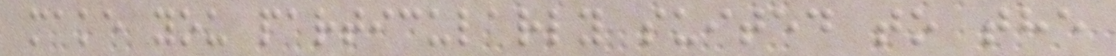make you particularly suited to the
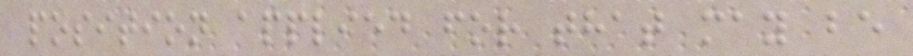position applied for that may be
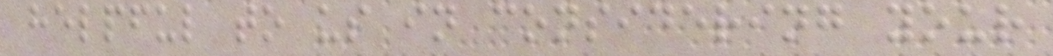helpful to us in considering your
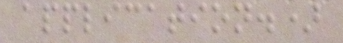application.)
